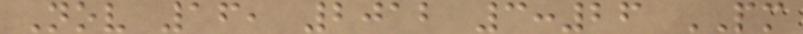Nov 16, 2012 3:26 PM
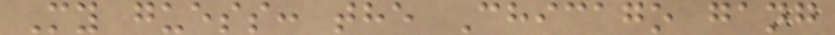My guess: the Chicago gang
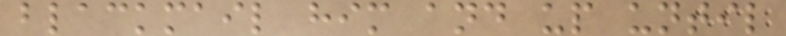blackmail him and up until
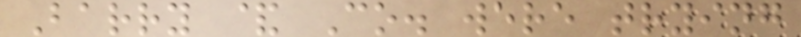Barry & Co. were trying
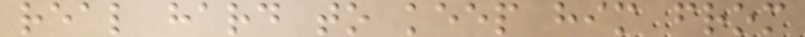real hard to keep him from
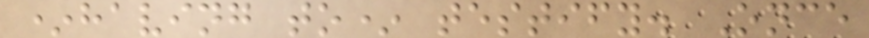*having to* testify. Once
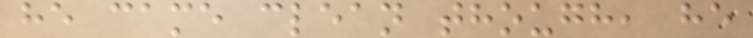he came clean though, he
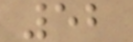52
